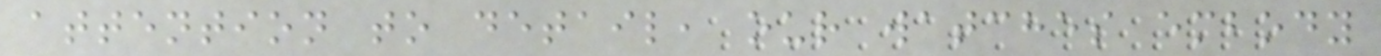attention to detail, our watches embody
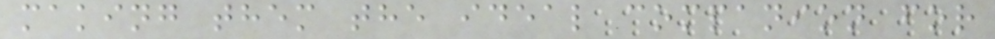making them the ideal companion for
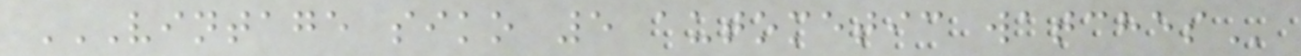VINTAGE SIKO 5 AUTOMETIC WATCHES
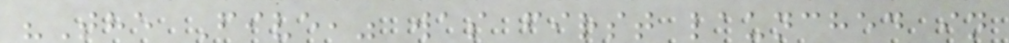"The Five," was first launched in
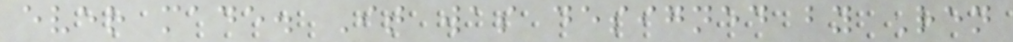ever made. It was designed by Ren
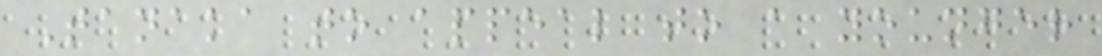Tanaka to appeal to a younger
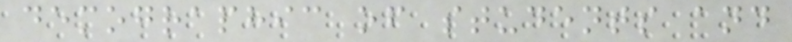demographic of students and
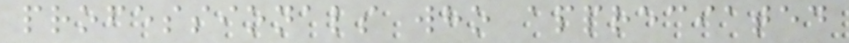professionals who appreciated
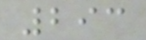293
